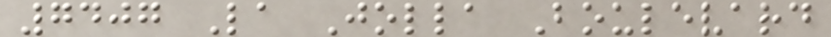7407 La Jolla Boulevard
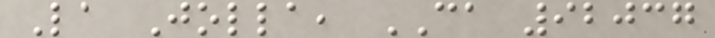La Jolla, CA 92037
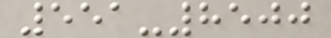551-8500
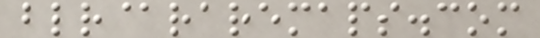blr@raremaps.com
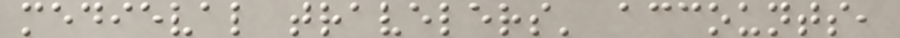medieval travelers' accounts,
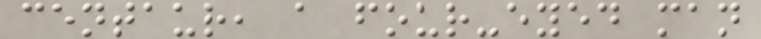centaur, a four-eyed man
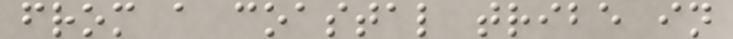from a coastal tribe in
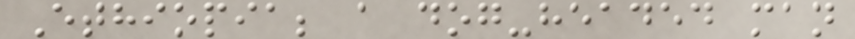Ethiopia; a dog-headed man
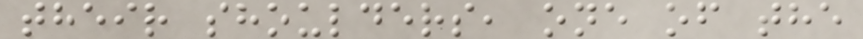their shoulders, one of the
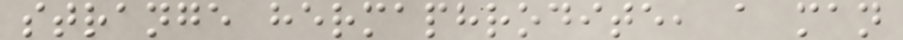strange hermaphrodite, a man
